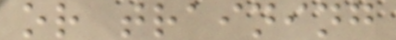or training
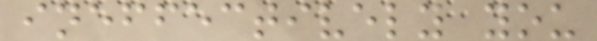ineffectively you
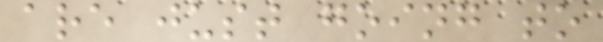are just going to
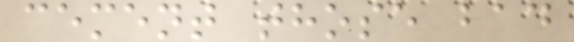cement those bad
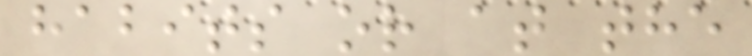habits or at the
